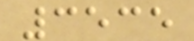3535
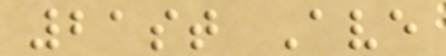21st Ave
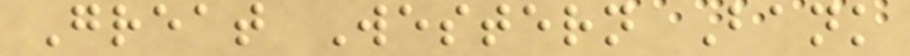Great Western Bank
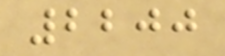2200
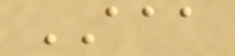AAA
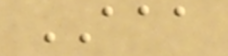AAA
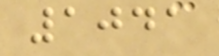1041
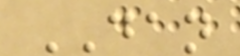DAN
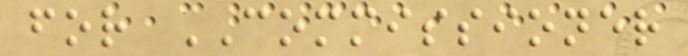for COMMISSIONER
